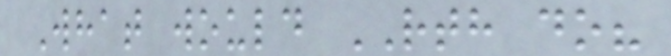What would RTH do?
